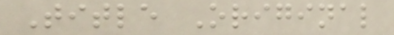Title Original
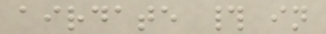airdate # in
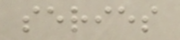series
